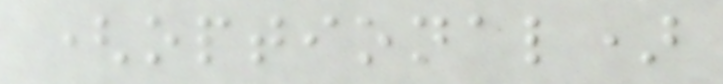(optional)
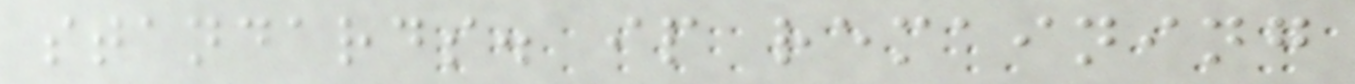standards. ip remaining
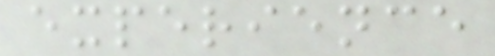experience
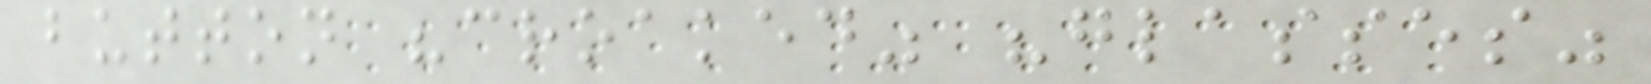button "croaked" "glasses"
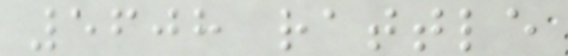5608 rattle
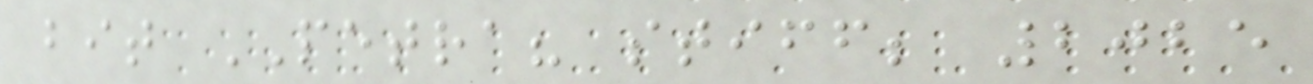bit PETRA? stiff; 2025
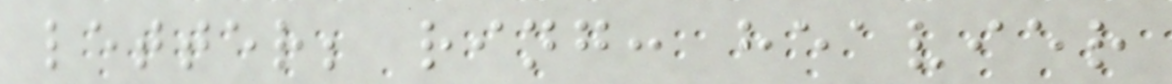letter; ring: heavier
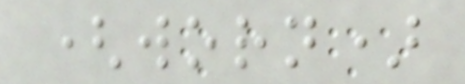(worn)
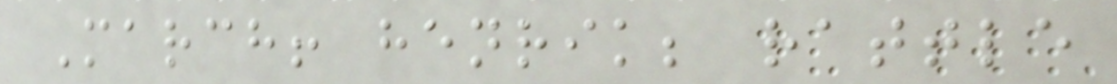March! henrik; rattle
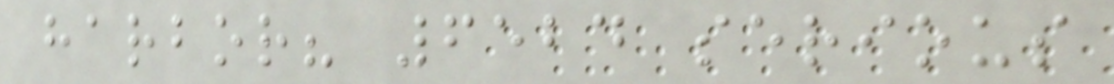harbor? 6524 serious
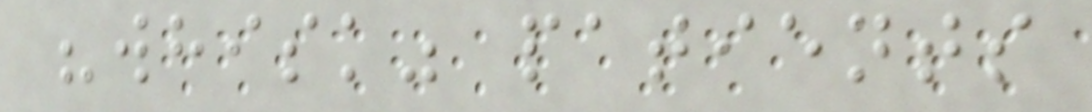"whisk" patients
